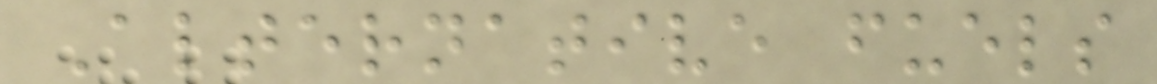Alternative fuels
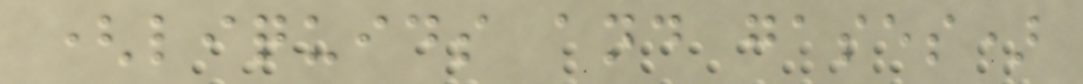(liquids and gases)
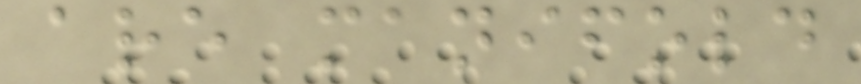are manifold
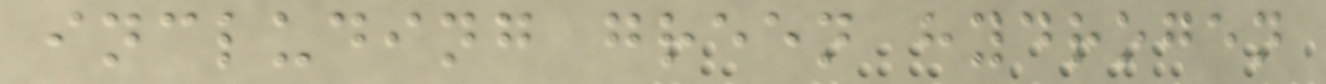including green hydrogen
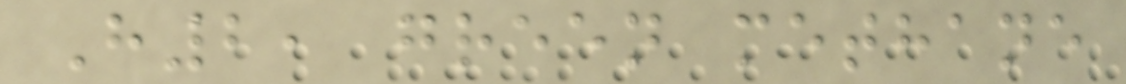H2, green methane
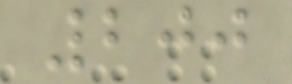200
